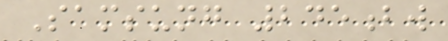Samsung 245bw
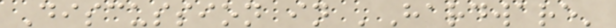Discussion in 'Hardware'
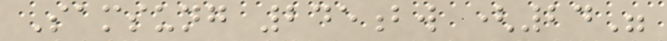Samsung 245bw (24"
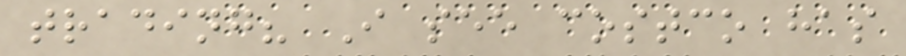trading? I see costco has
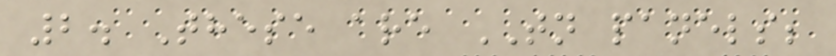2. These are TN panels;
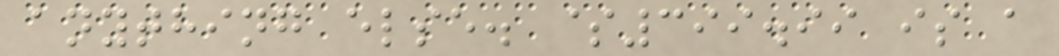anything else. $399.99 is a
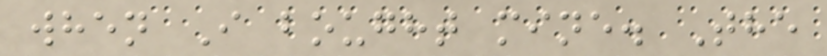when I bought mine. The
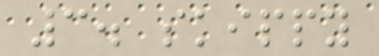3. skippy
